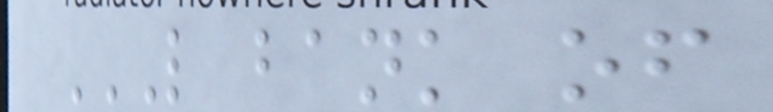L BANK OF
